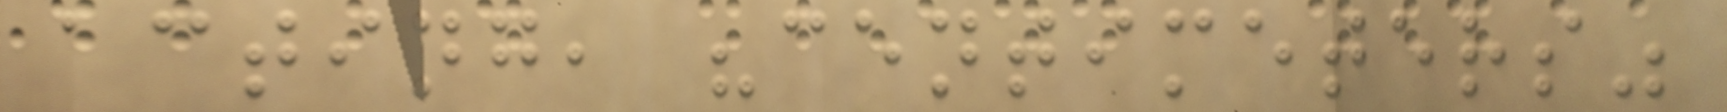acting, "centimeters"
